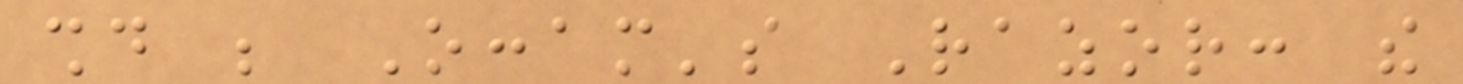should be Occam's Razor: the
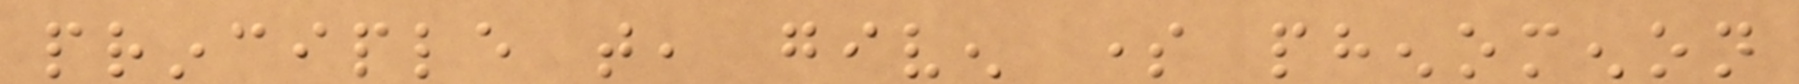principle that, given some phenomenon
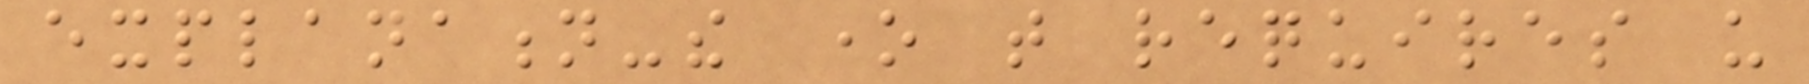explanation-the one that requires us
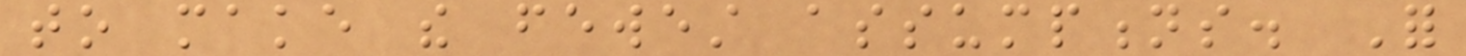to make the fewest assumptions. For
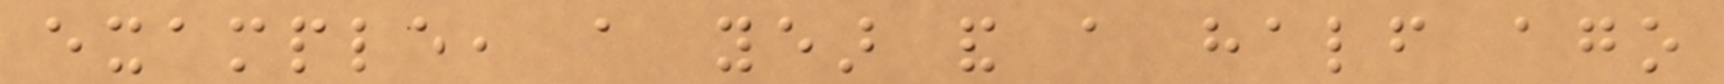example, a year and a half ago
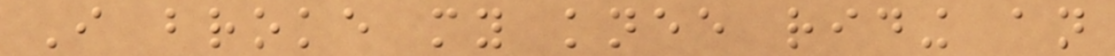I broke my knee riding an
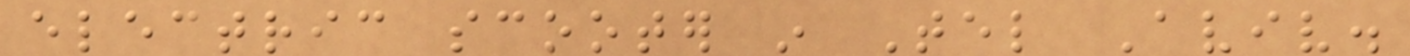electric scooter in Tel Aviv.
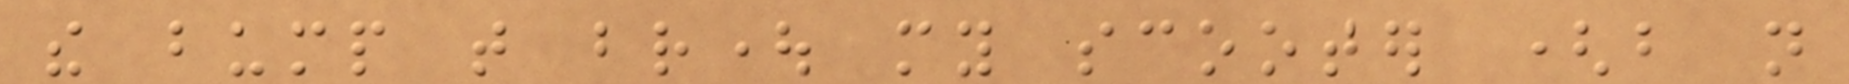the bump that brought my scooter (but not
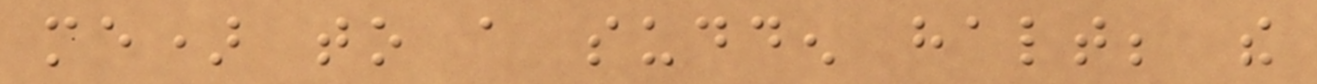me) to a sudden halt; the
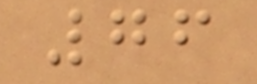76
